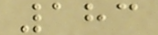183
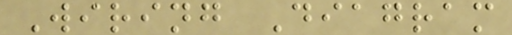Wiring Diagram
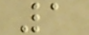1
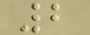2
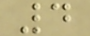4
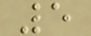5
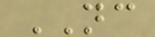NC
